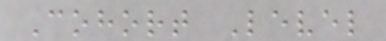Cohort Level
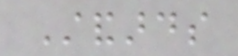Standards
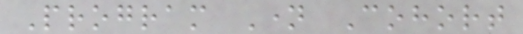Program Name Cohort
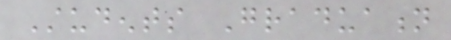Students Graduation
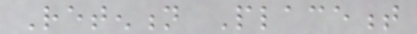Retention Placement
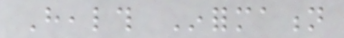Health Information
